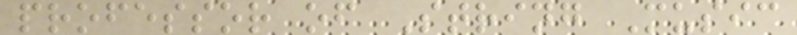professor of String Music
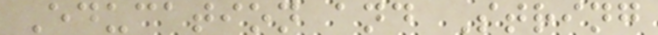Education and String
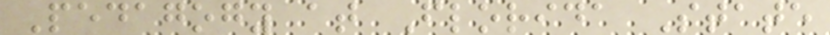Pedagogy at Florida State
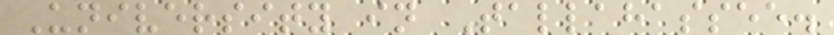University in Tallahassee.
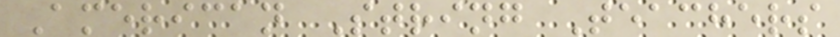American String Teachers
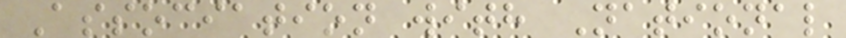Association with National
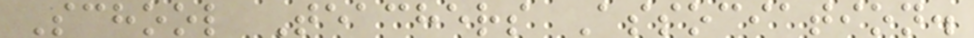School Teachers Association.
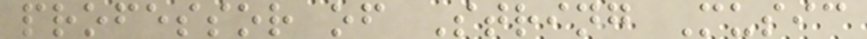professor of String Music
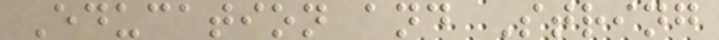Education and String
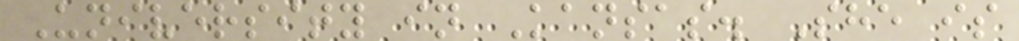University in Kansas. She is
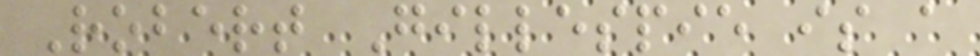Robert Gillespie is a
